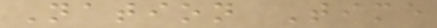Nation Time
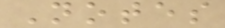Notes
